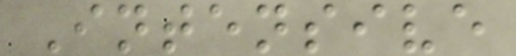Intensive
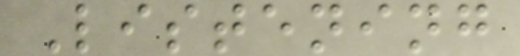Listening
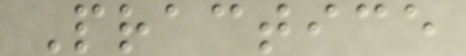Practice
